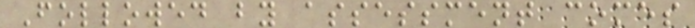Followed by assessment comes
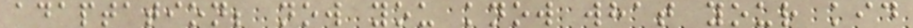adaptation; now you know what your kid
